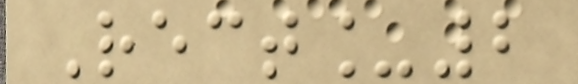Rect_2
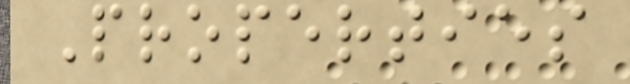Properties
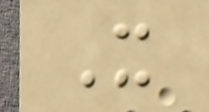X
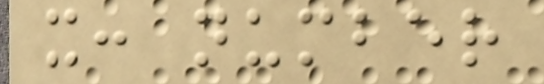x: number
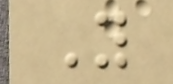Y
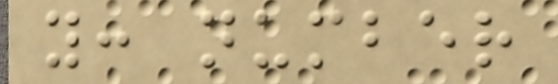y: number
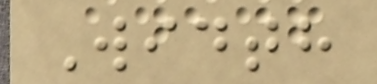Width
